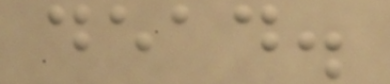dead.
